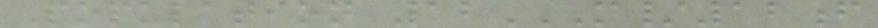Population 12M/12F
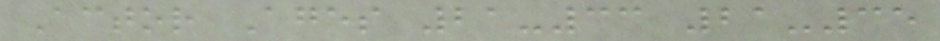Actor Ages 21-33 21-35
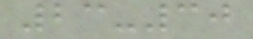23-30
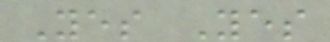Yes Yes
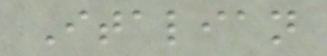Italian
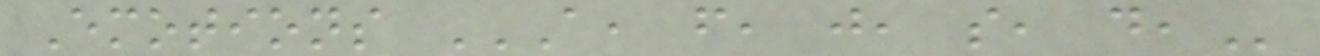Emotions A, F, J, S, D,
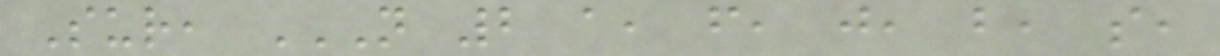Sur, N 2 A, F, J, B, S,
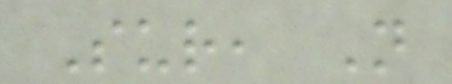Sur, N
